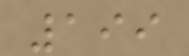199
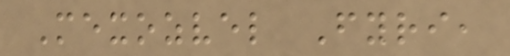Mexozvel Fyri,
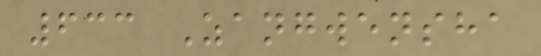633 Zangwensha
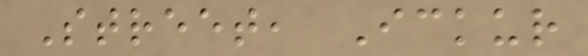Street, Ickur
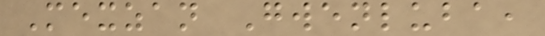Mexzan Gwenluba,
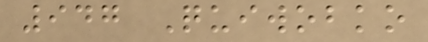947 Quiwobko
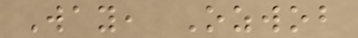Way, Ozwob
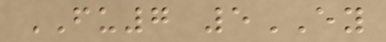FU7 5EY
